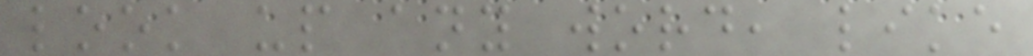look up any word, like
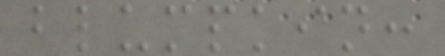blumpkin:
